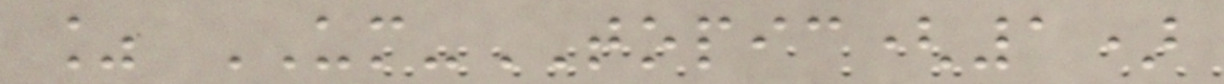% UM-TOPIC(1)
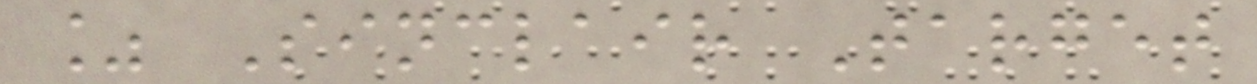% Sinclair Target
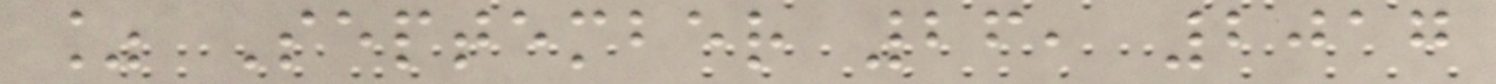% September 26, 2017
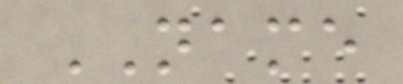NAME
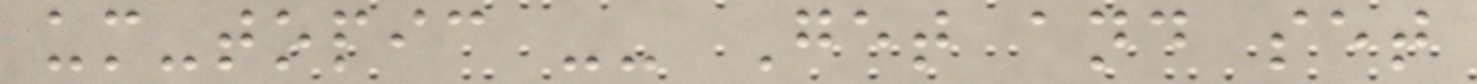um-topic -- Get and set
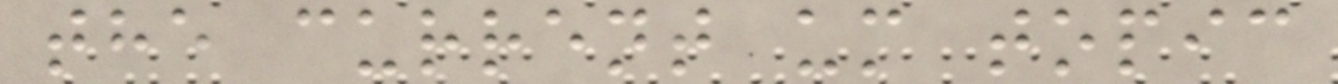the current um topic
